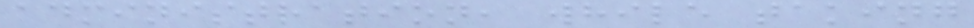administration, while taking
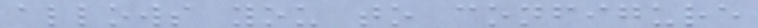allows you to configure
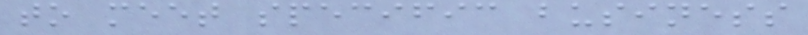to meet specific business
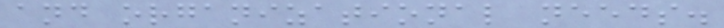and organizational needs.
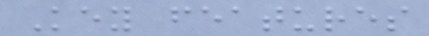Key features
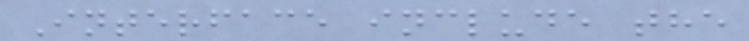Interface include the
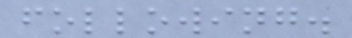following.
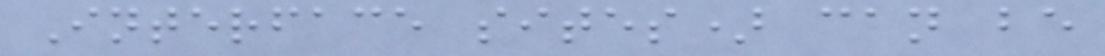Interface sites) can be
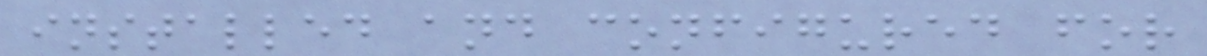installed and configured for
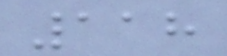118
